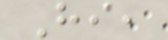Hi,
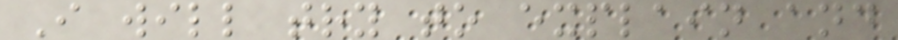I will try to explain and
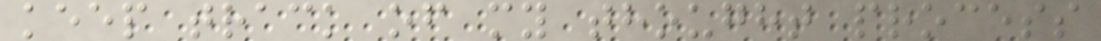keep track of my thought process
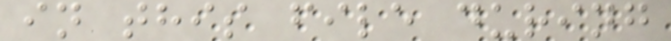in this file during
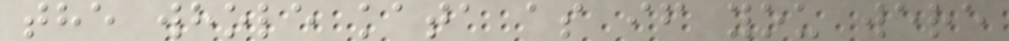the whole kata as if you were
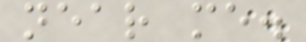near me.
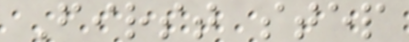First step
